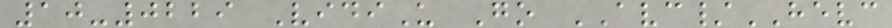10-0229 VidiU Go AVC/HEVC
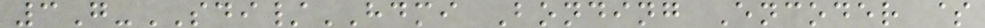3G-SDI/HDMI Bonding Encoder $
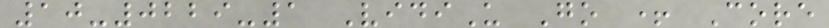10-0229-1 VidiU Go + Core
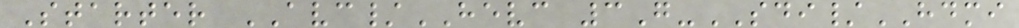Starter AVC/HEVC 3G-SDI/HDMI
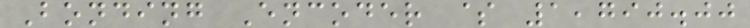Bonding Encoder $ 1,790.00
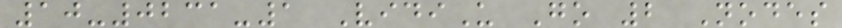10-0231-1 VidiU Go 2 Nodes
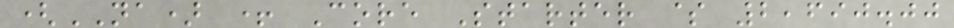(NA) + Core Starter $ 2,690.00
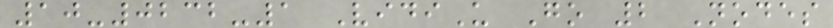10-0232-1 VidiU Go 2 Nodes
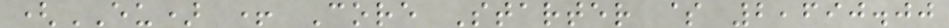(EU) + Core Starter $ 2,690.00
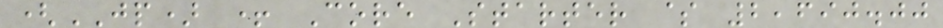(JP) + Core Starter $ 2,690.00
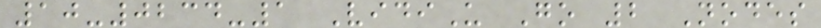10-0234-1 VidiU Go 2 Nodes
